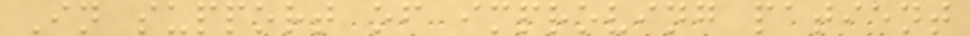In support of improving patient
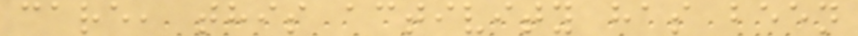care, this activity has been
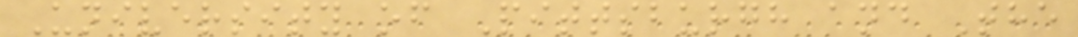University of Pittsburgh and The
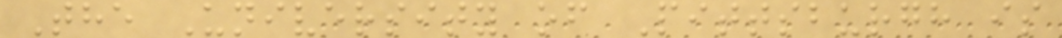The University of Pittsburgh is
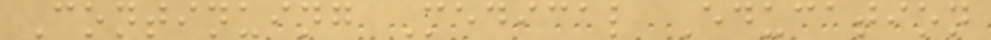Continuing Medical Education
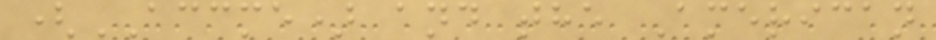(ACCME) and the American
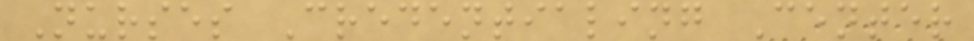Nurses Credentialing Center
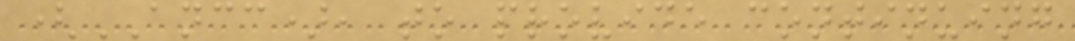(ANCC), to provide continuing
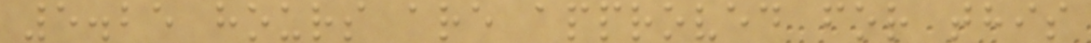5.25 hours are approved for this
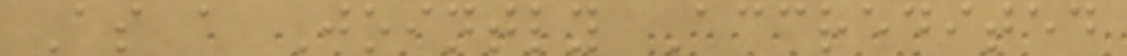As a Jointly Accredited
